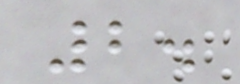2.
